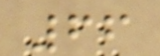66
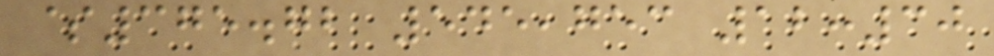$375.72 545,753 12:30
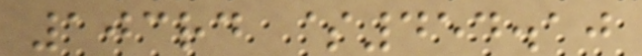103rd $454.10
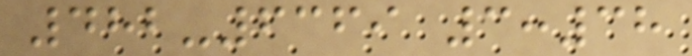482-6369 3:38
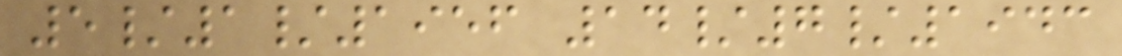5/1/1956 14/7/1943
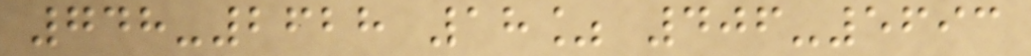748-2628 18% 406-5693
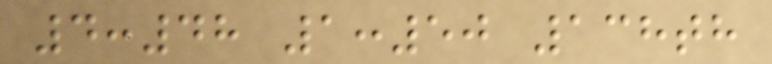4:48 1:50 138th
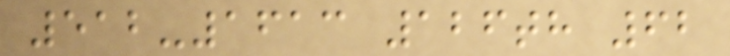512-1613 126th 62
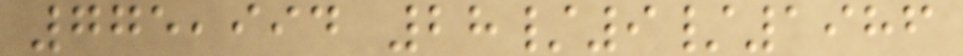775,994 28/9/1986
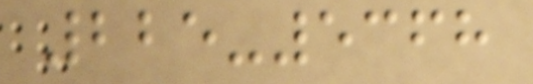225-5368
